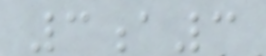3a3
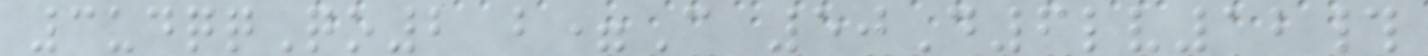3udqqQo2 b=C 50D6lv12#
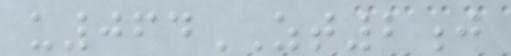u064ZT2j
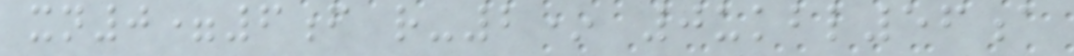xn0=6f r-2* 0ukbl56a
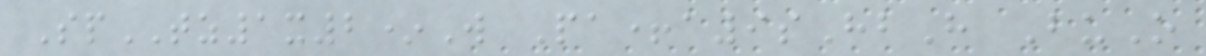SpTZ1x2*W Pa+a9sHbH BuO
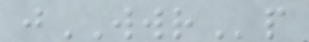jWWRp
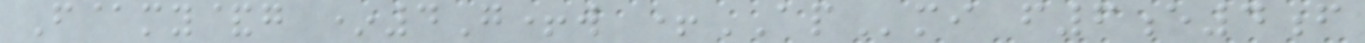F@my&g *4G+w +APmi f6e4f
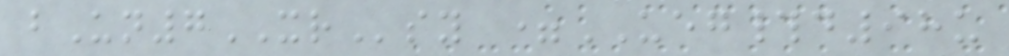bUn7XRsy =UEG#d98u
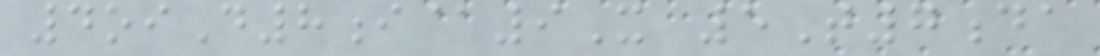4oiD8i@9X 5T7da
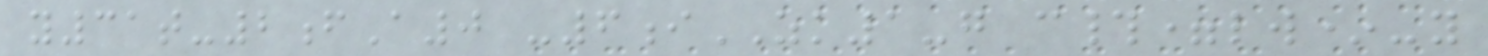y31t-2fA0 -6iZK1-g c#=lw*-y
